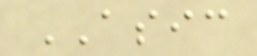ASIC
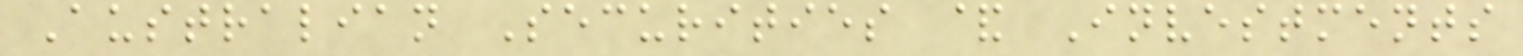Australian Securities & Investments
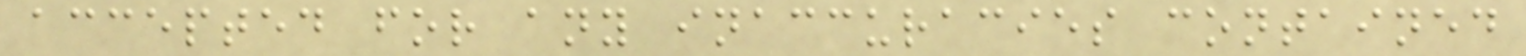accepted for any inaccuracies contained
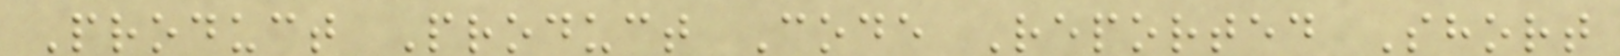Product Product Code Reported Short
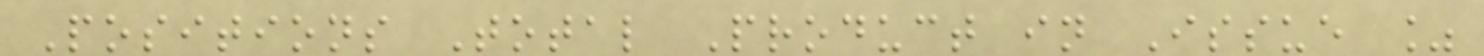Positions Total Product in Issue %
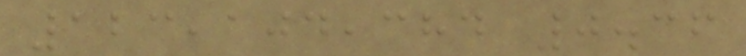123,104,384 0.36
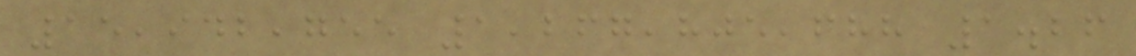15,942,755 1,267,805,688 1.26
